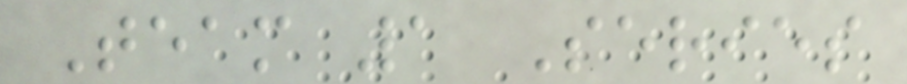Team 1 Series
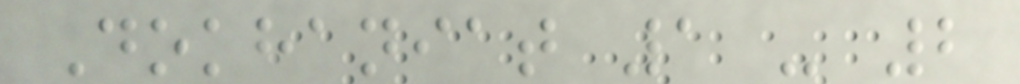Dokhaniat 1 - 2
